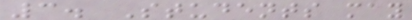3. Students may
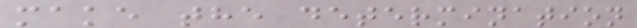make the determination
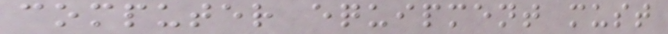computer equipment must
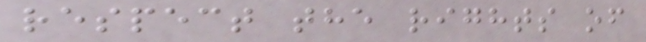respect the rights of
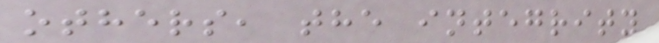others, the integrity
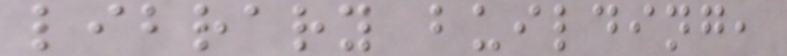library building,
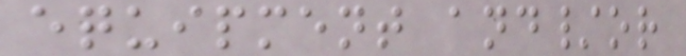equipment and/or
